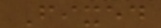Fixed
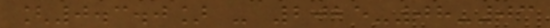[0.3.0] - 2025-08-03
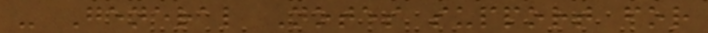- General Notes support for
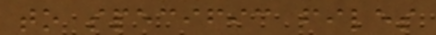to specific files
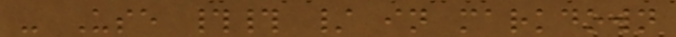- Use ## / in markdown
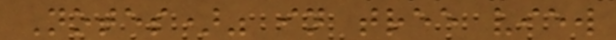Notes)" in tree view
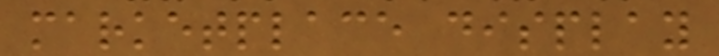marketplace display
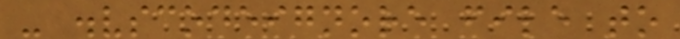- .vscodeignore file to
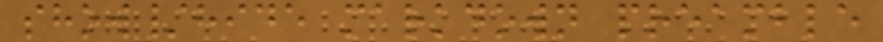show/hide markdown preamble
